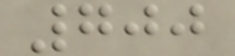700
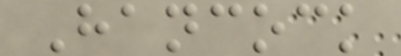Hancock
